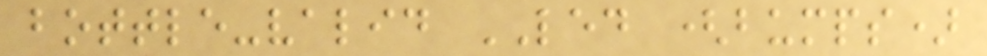bottle-valid LED (bumps)
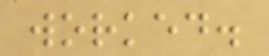worked.
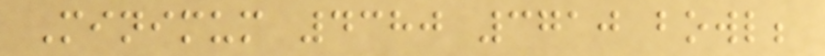Minimum 4380 3710 bowl;
